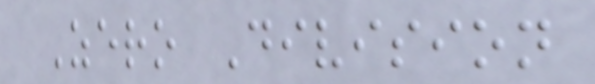Zero Division
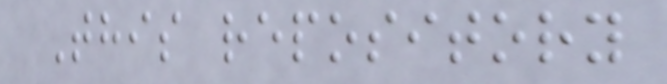This repository
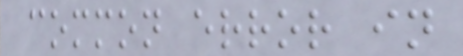common error in
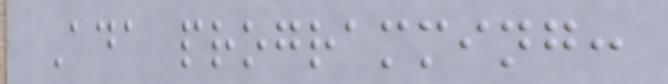Ada programming:
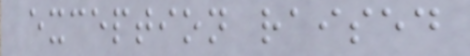exception raised
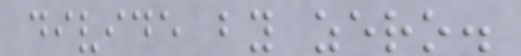divide by zero.
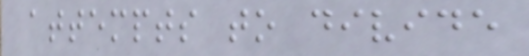attempts to divide
